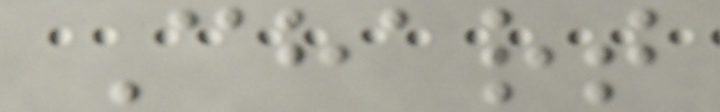Chart
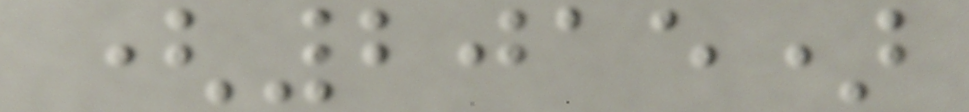(2015)
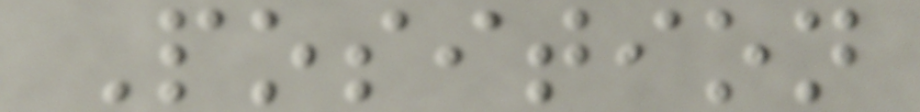Position
